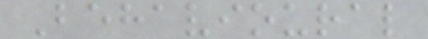Behavioural
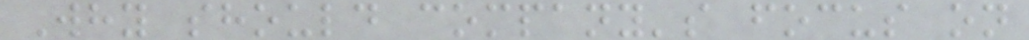Why should company's focus on
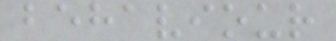behaviour
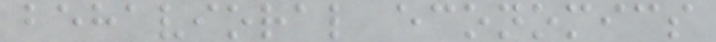behavioral economics
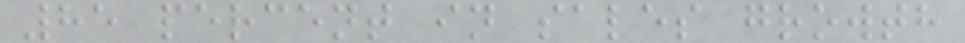85 percent in sales growth
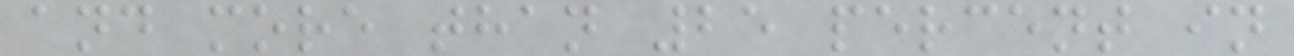and more than 25 percent in
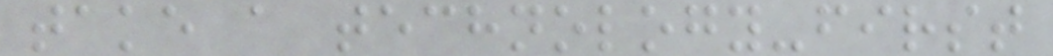take a technology-first
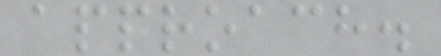approach.
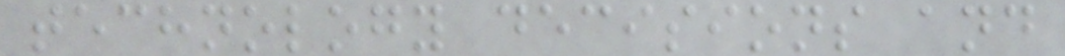technology decisions and
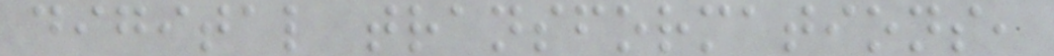digital transformations,
